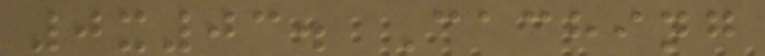0x03. Caching
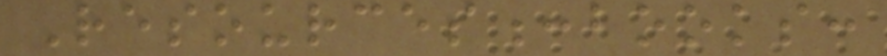Resources:books:
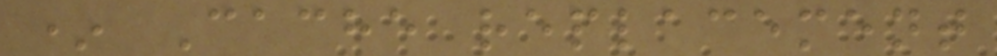* Cache replacement
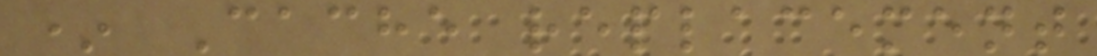* Cache replacement
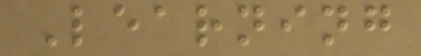Learning
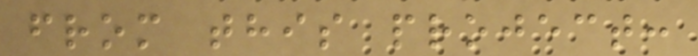from this project:
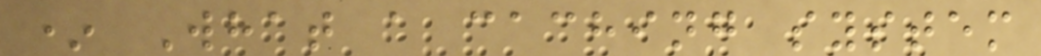* What a caching system
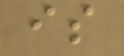is
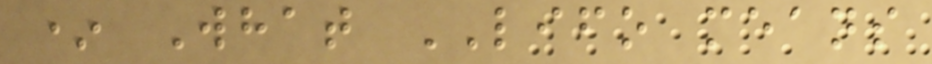* What LIFO means
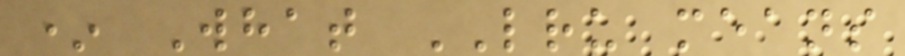* What LRU means
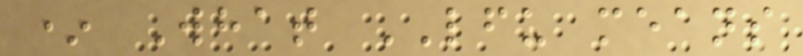* What LFU means
